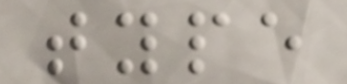type
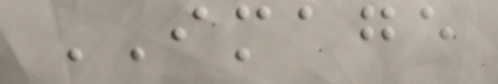IMAGE
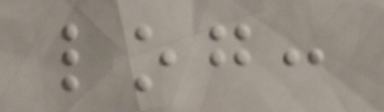log:
